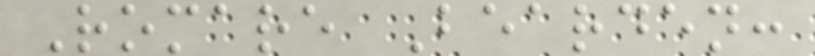Romare Bearden:
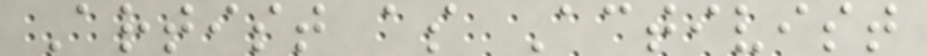Artist as Activist
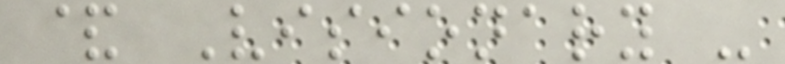& Visionary -
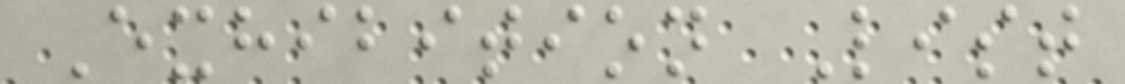Exhibition List
